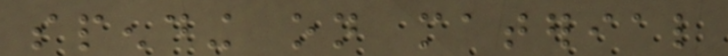spending on material
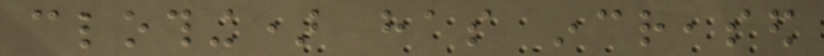clothing) has increased
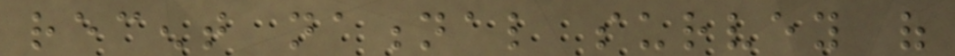recent national survey of
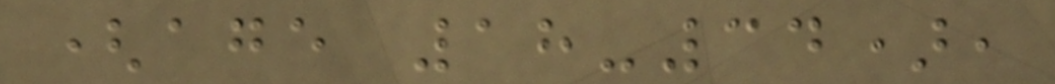(age 18-34),
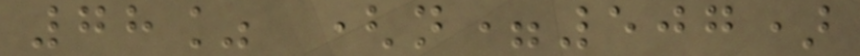78% (n=507)
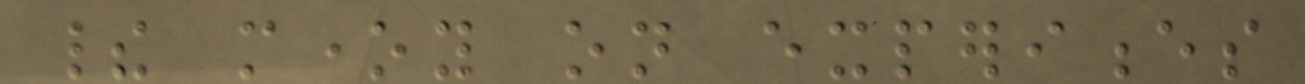their money on experiences
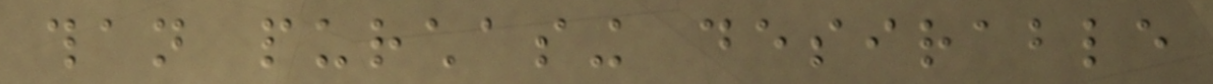than purchasing desirable
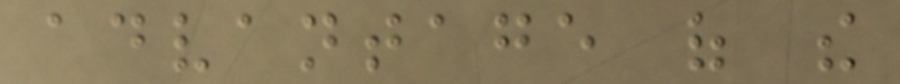advantage of the
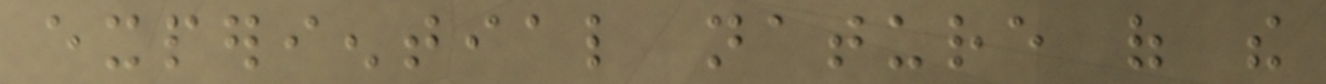experiential nature of the
